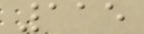115
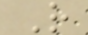R
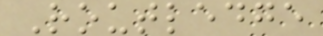Routledge
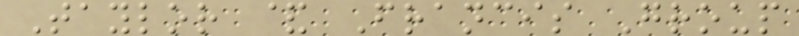Taylor & Francis Group
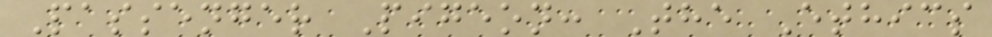Passenger Pigeon: The Ethics
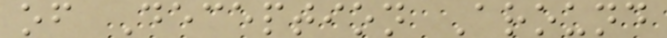of Deception Around
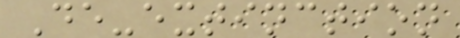De-extinction
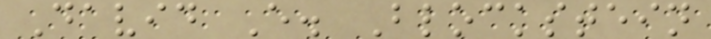David E. Blockstein
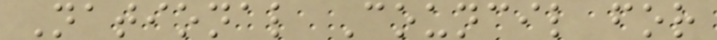National Council for
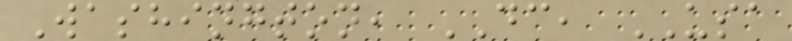Washington, DC, USA
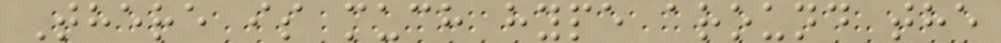There is much hype around the
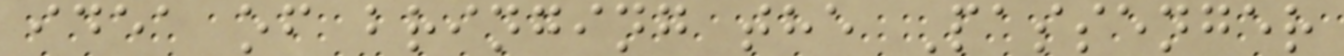idea of bringing the Passenger
